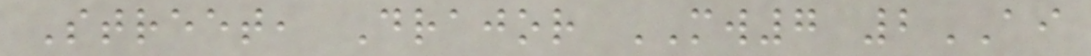Street, Drajor MW7 2AI
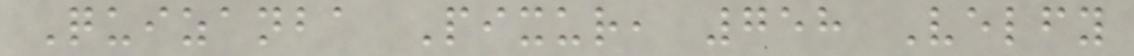Quizanba Pixur, 758 Velfy
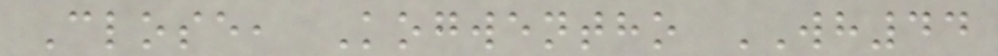Close, Kogwentho WH44
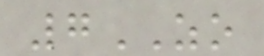7ZO
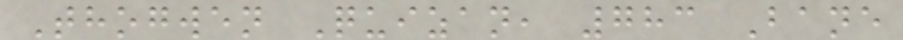Thogwen Quizan, 783 Bane
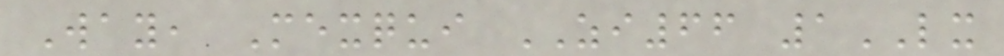Way, Mexqui ZI66 1LX
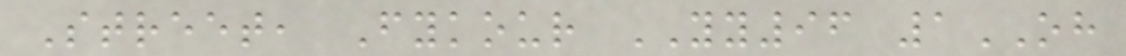Street, Fykour YY96 1OH
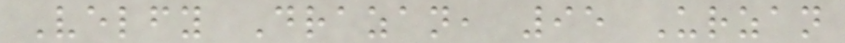Velfy Drazan, 95 Urzan
